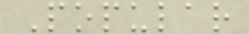Popular
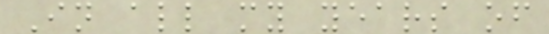In all my years of
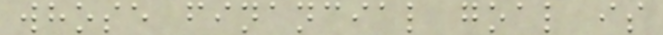whose financial goal is
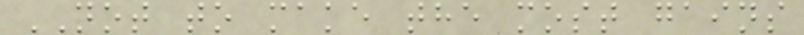NOT to make the most gains
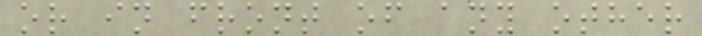or in front of any other
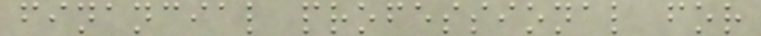financial professional for
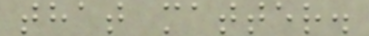that matter.
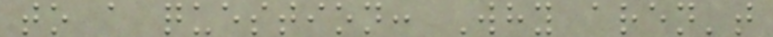to a question: Why aren't
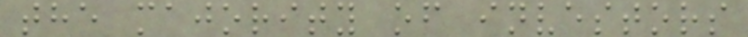the majority of investors
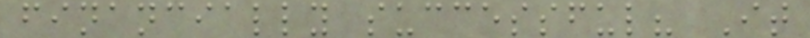financially successful? It
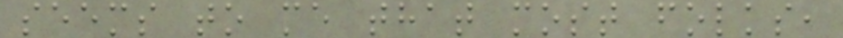seems to me that most folks,
